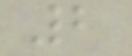2
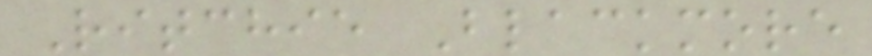Ritchie Blackmore
